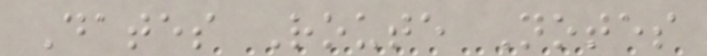Dates Route Notes
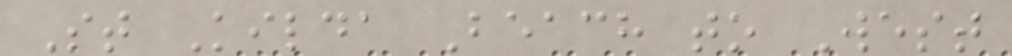St Kilda Beach to West
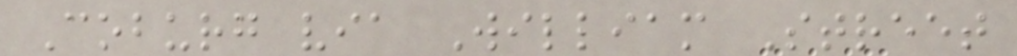Coburg via William Street
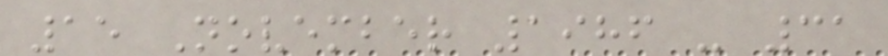15 November 1986 - 31
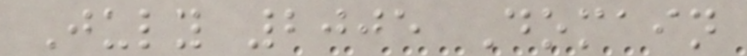July 2005 Domain
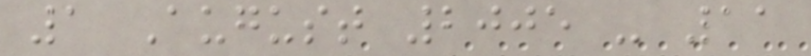1 August 2005 - 11
